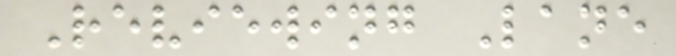Reviewing Lane
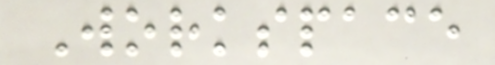Workspace
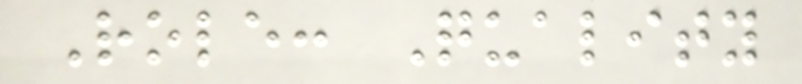Role: Quality
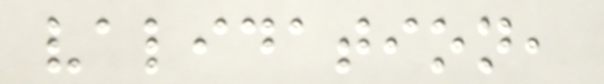validation,
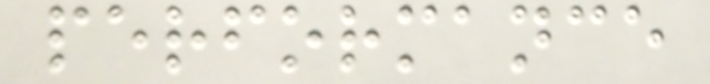performance
